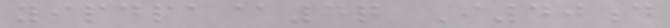yipdpa@4q I40d
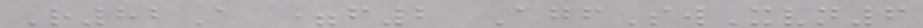R82A =f2 AgfSwXvn6
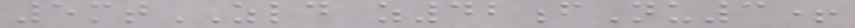5mtZLD z42fNu3+
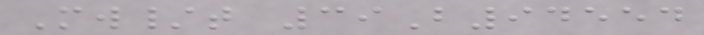Mw/t 39B94554
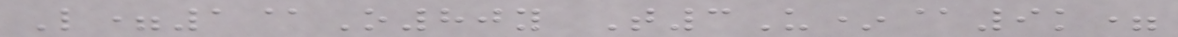L=1@O80y T3U*@9k=
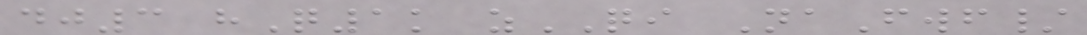dj3 hQ1k zQI NaFwf/
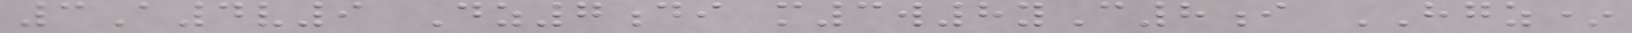3A4v9 Dz7di m3w8yC8i HGZ*
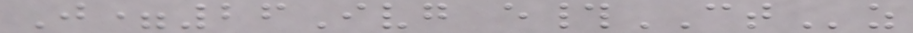J=26Ivg e#CTz
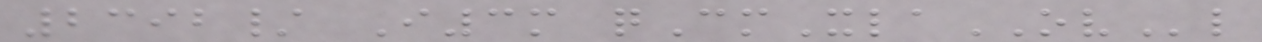2392/ I3m qCmXlaOVl
